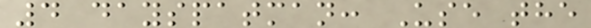4 dayspatman: Use the
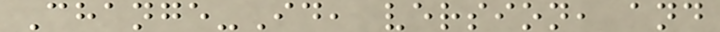Change-Id, version, and
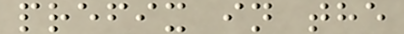prefix in the
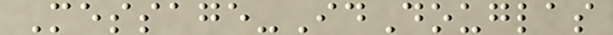Message-IdDouglas
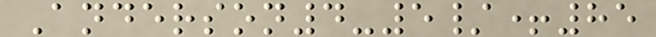Anderson4-5/+85
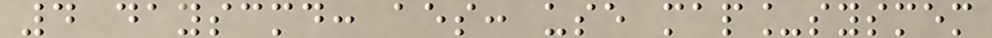4 dayscmd: aes: use map_sysmem
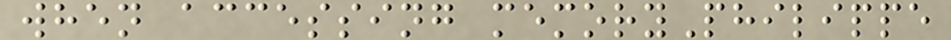when accessing memoryPhilippe
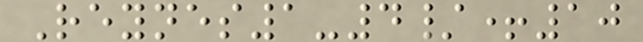Reynes1-4/+10
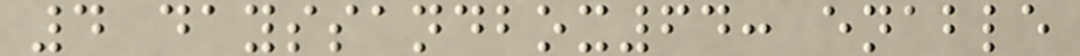4 dayssandbox64: enable
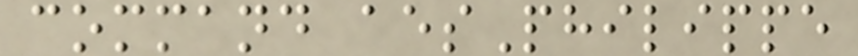command aesPhilippe
